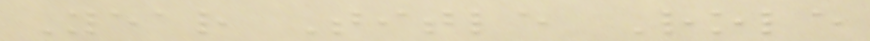Year Title Role
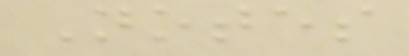Notes
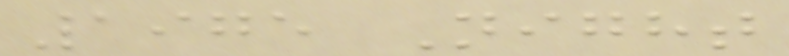1975 Night
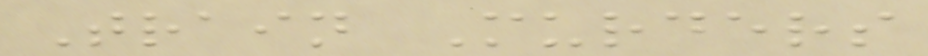Train Murders
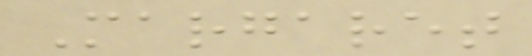Margaret
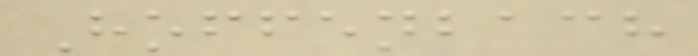Hoffenbach
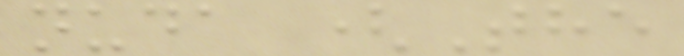nuda (The
